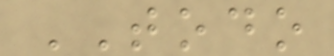TODO
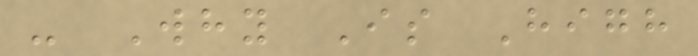- Why Is High
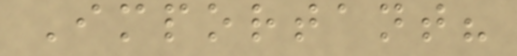Important?
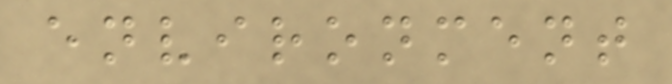environment
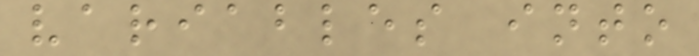variables into
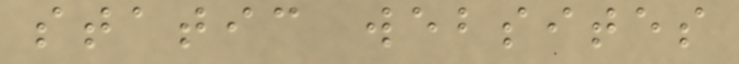static websites
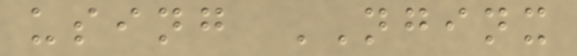using NGINX
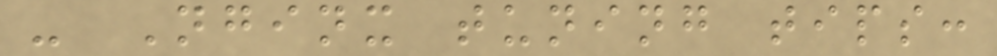- Nginx tuning tips:
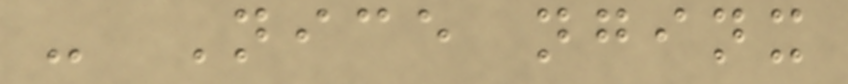- Nice nginx
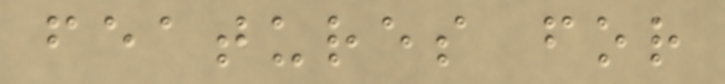features for
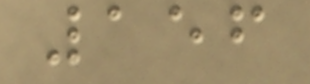156
